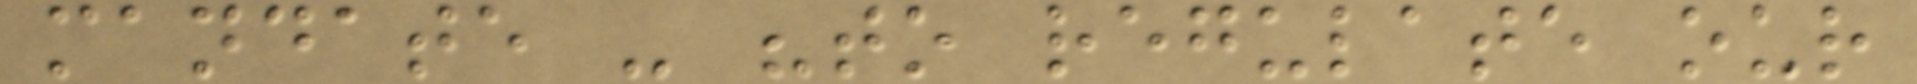mandate - "to regulate our
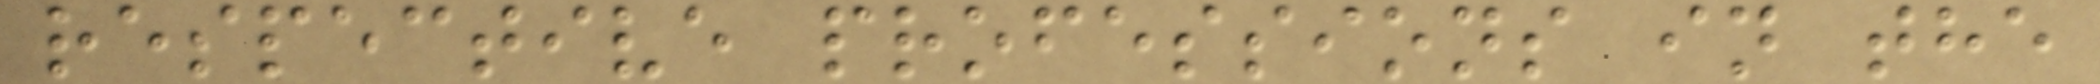respective professions in the
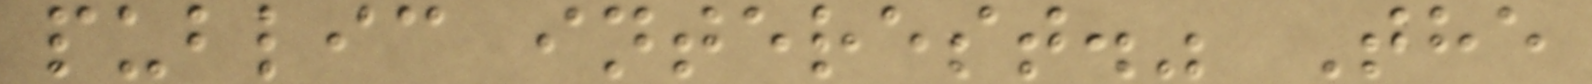public interest." The
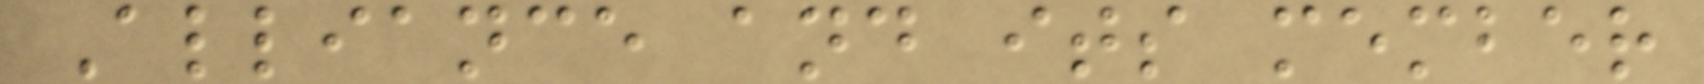Alliance and its member
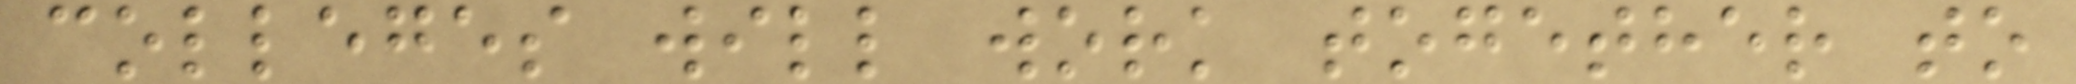colleges will work together to
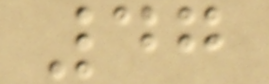47
